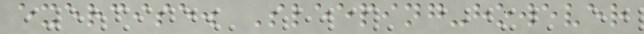exercise. Sleeping-however
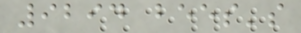9294 bees's
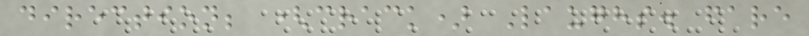direction; (crack) Laughs. fare
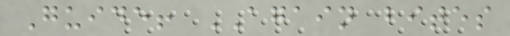Guide! AGAIN bites
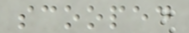scooped
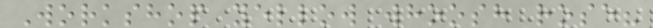Workshop yellow whoosh rose?
